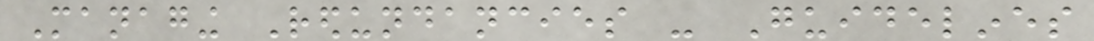Managing Redundancies - Guidelines
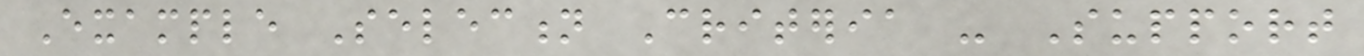Example Selection Criteria - Support
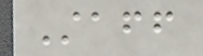Staff
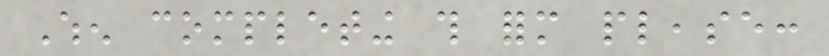When completing this form please:
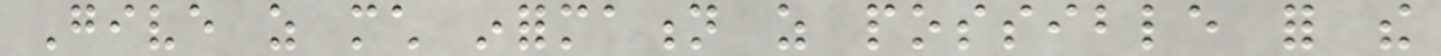Give as much information as possible for the
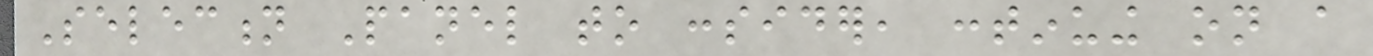Selection Panel to consider, continuing on a
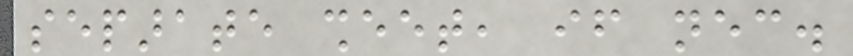separate sheet, if necessary.
